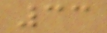33
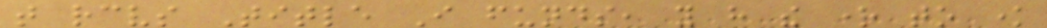that receives Title I funds, you have the right to know
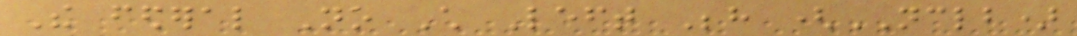The federal No Child Left Behind (NCLB)
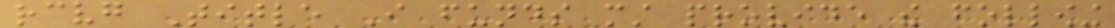receiving Title I funds must provide the following
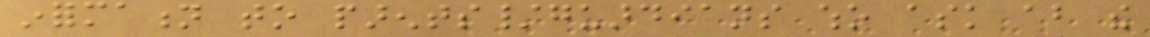information to parents/guardians who ask about the
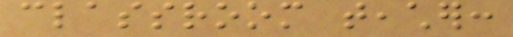classroom teacher:
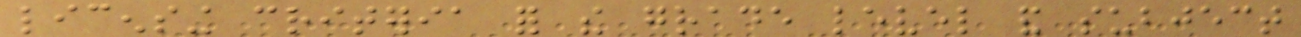licensing criteria for the grade level and subject
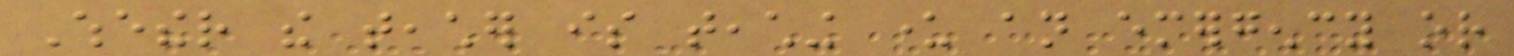Whether the teacher is teaching under an emergency or
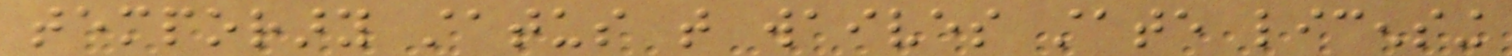temporary status that waives state licensing
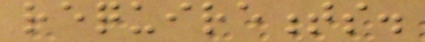requirements.
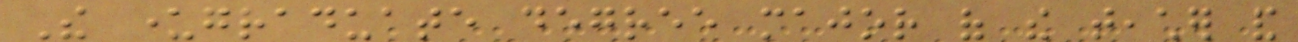The undergraduate degree major of the teacher and
